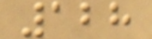128
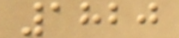1820
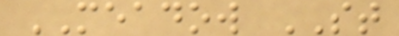MEADOW ST
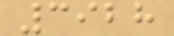3928
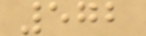572
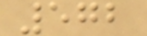572
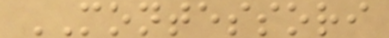MONTESSORI
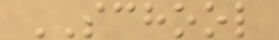SCHOOL
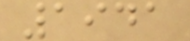1941
